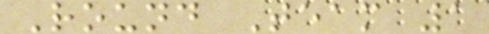Round Team 1
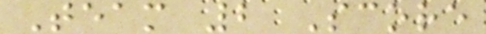Team 2 Score
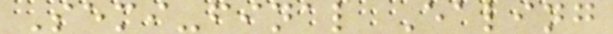Semi-final Ealing
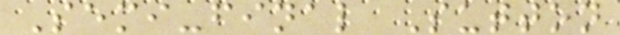Semi-final Sutton
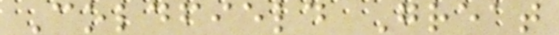Coldfield Great
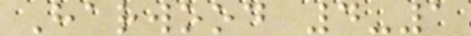Harwood 4-1
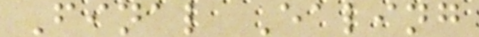Final Ealing
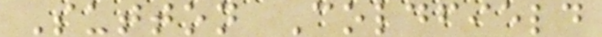Sutton Coldfield
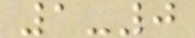1-0
